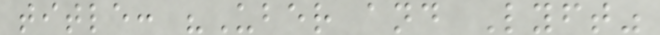title: "Uber and Lyft"
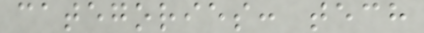categories: tech
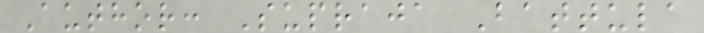Author: Supraja Battula
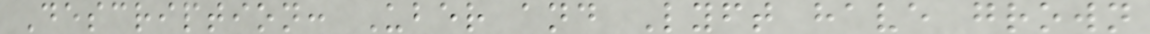Description: Uber and Lyft have grown
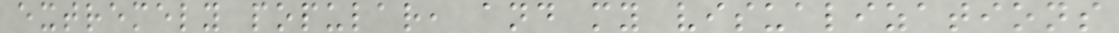extremely popular, and my visualizations
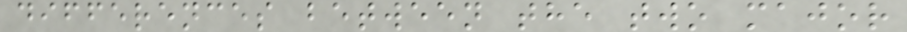differences between the two major
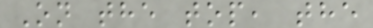On the top, the
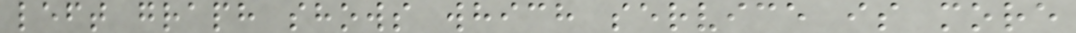left graph shows which service is more
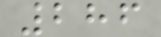286
